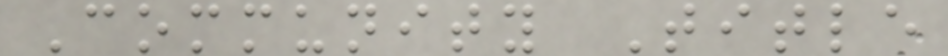Community Title
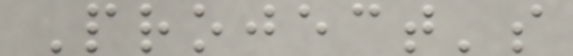Project's
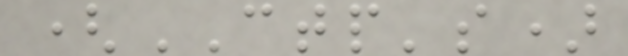(CTP's)
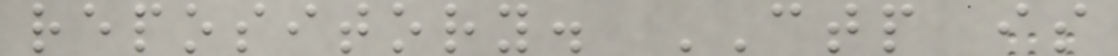repository. CTP is
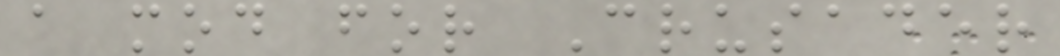a mod for Crusader
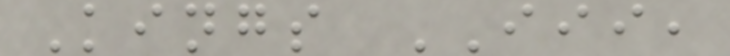Kings III,
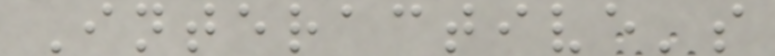Interactive's
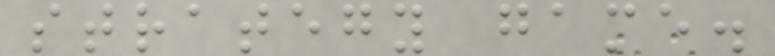strategy game.
